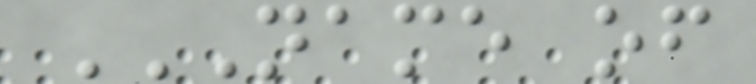NAME OF
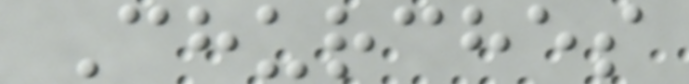Churches
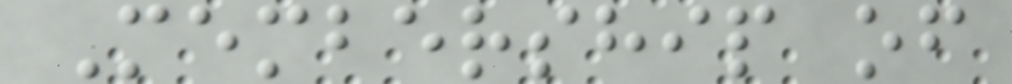Membership of
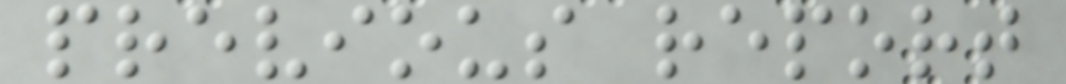previous report
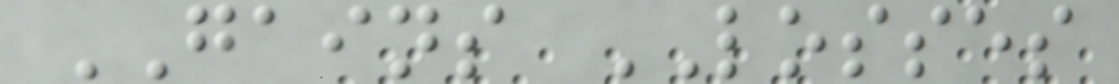GAINS LOSSES
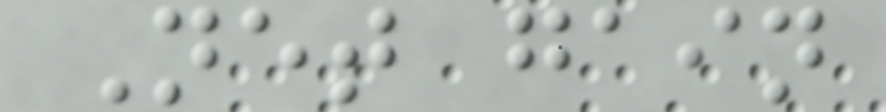Net gain
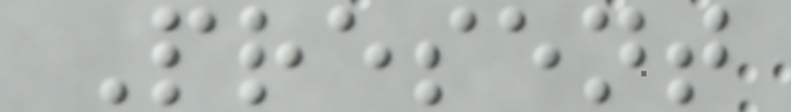Present
